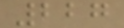227
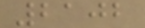2102
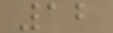12
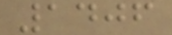1406
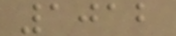1012
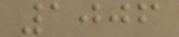1006
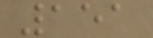151
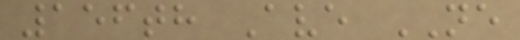156th Ave NE
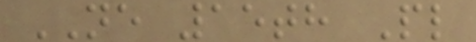NE 15th Pl
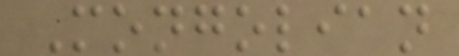Mongolian
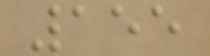155
